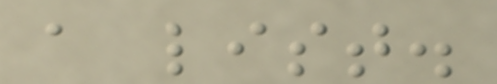a list.
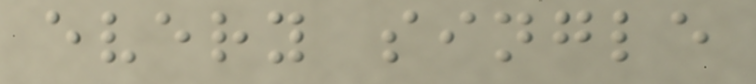every single
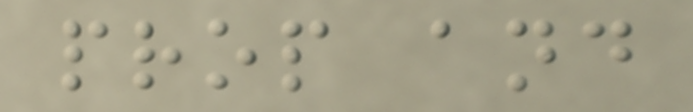prop and
